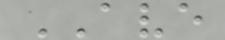AVE
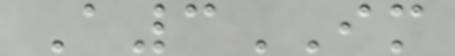A3IM
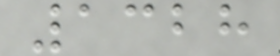1328
